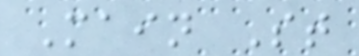Main St
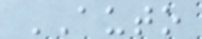AUTO
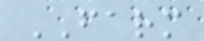FARM
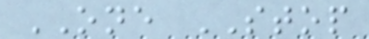ONE STOP
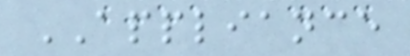APPLIANCE
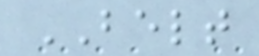BELT
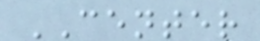CENTER
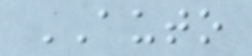AUTO
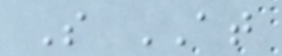S AT
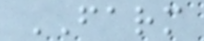FARM
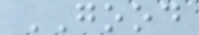GOOD
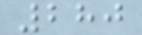280
